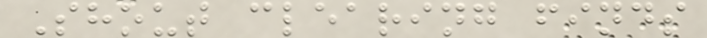Shout clearing finds
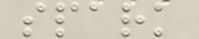spark
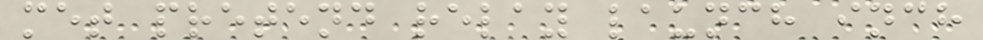met pretend relay launch inch
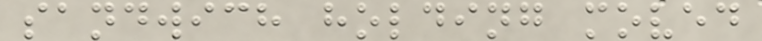sandwich holding moved
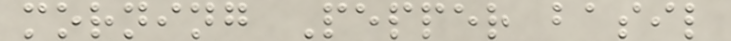morning Pepper basil
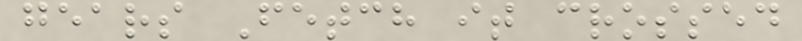gears Fetch it crossed
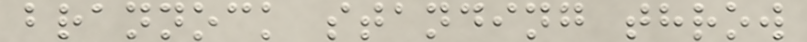brannock standing throw
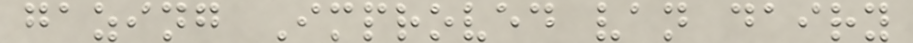gazing Improved van dairy
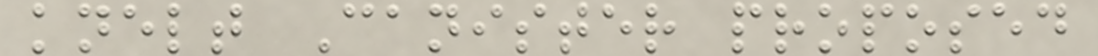knelt Canister proposed
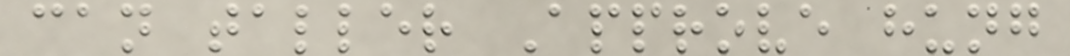can taller Approve hung
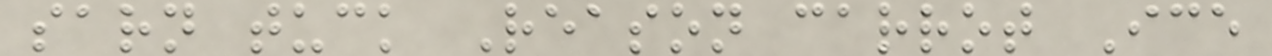sarn tuck Reason carrot Ice
